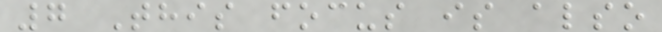7 This focus is also
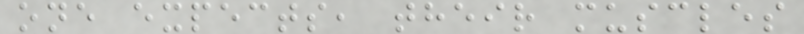one expects, their muscles
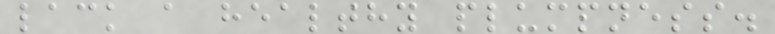lack a healthy plumpness.
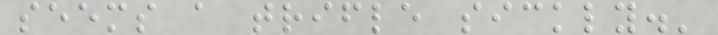seems a trifle sickly.'
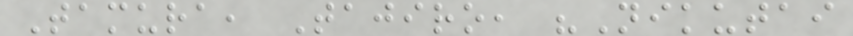Tamura, Tajiro, "Nikutai
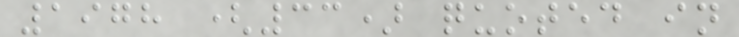1978 (33) quoted in
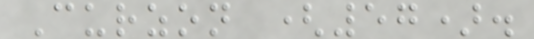Curzon (57).
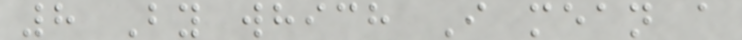8 By which I mean a
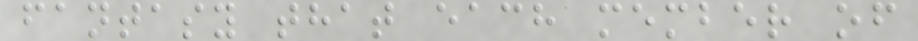fantasy that each member of
